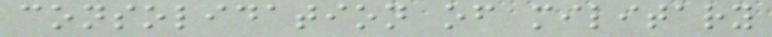consolidation of military
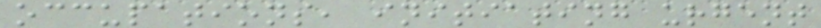occupations, initiating urgent
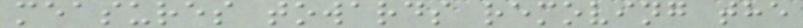measures towards removing the
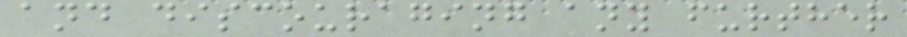and discouraging any further
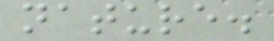nature.
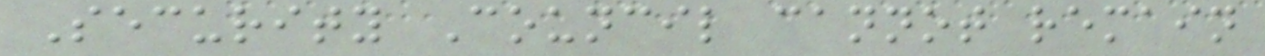Security Council cannot remain
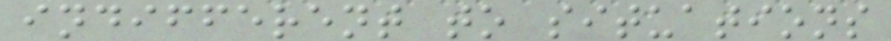indifferent to situations
